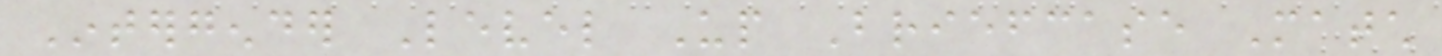Intergender Level Up Briefcase Match
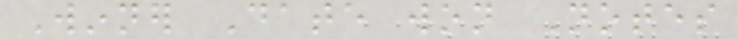Winner Date won Notes
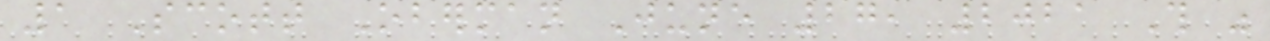1 Scott Oberman June 27, 2021 This was
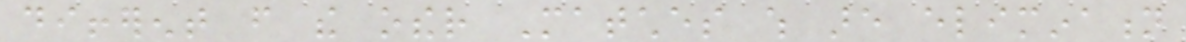different from the other Matches which are elimination
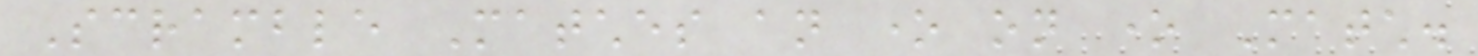Scramble Matches an one on one Match.
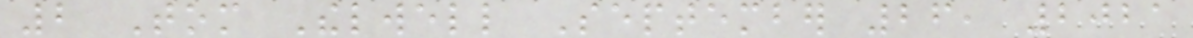2 Tom Thelwell September 26, 2021
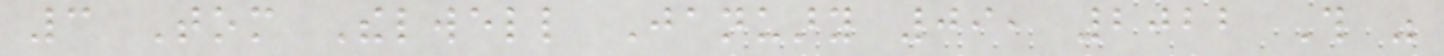3 Tom Thelwell January 09, 2022 This was
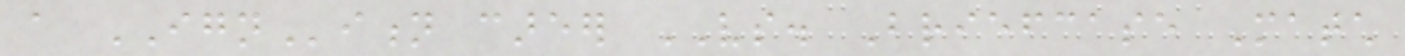a IGNition career VS. Briefcase Match
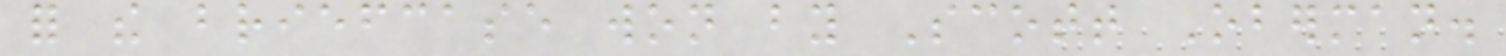for the briefcase won by Scott Oberman.
